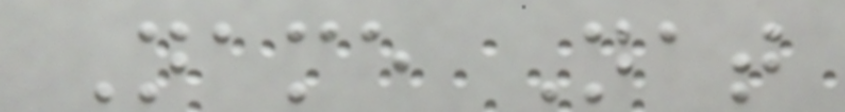Name Nat
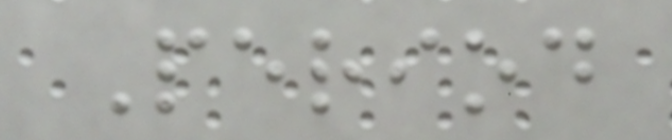Period
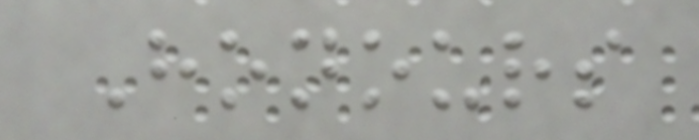Honours
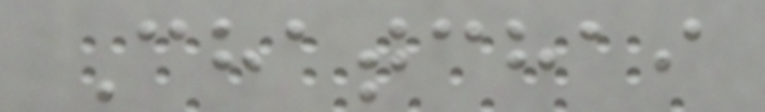Chatchai
